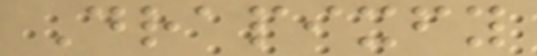Drapixfy
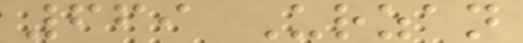669 Urzan
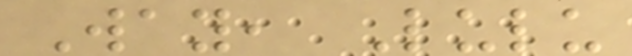Way, Lulu
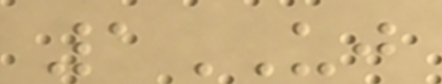1UJ
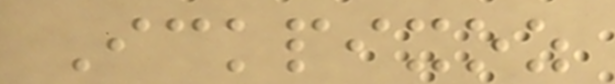Ickpixoz
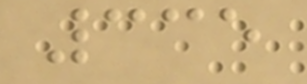335
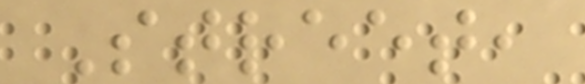Street,
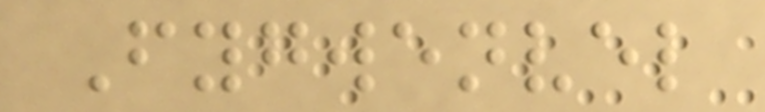Fygwenvel
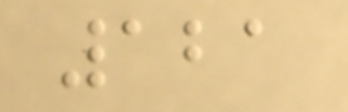121
